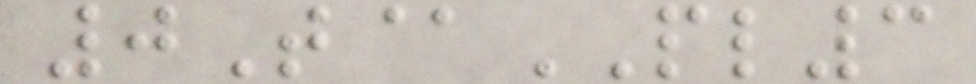0T@PL3
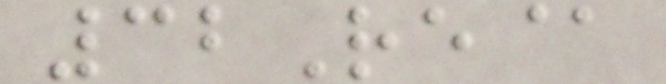32Re@
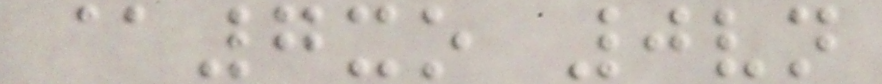@7xo 0vn
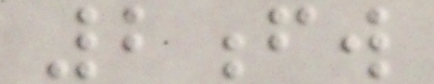2fw
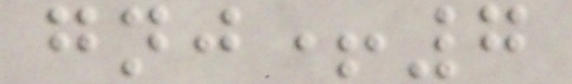gnj+7
